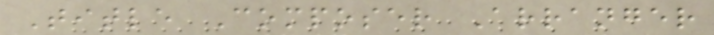Title Composer Arranger
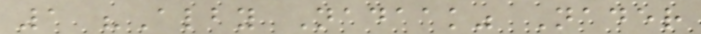1 "Alby Nadaak" Nader
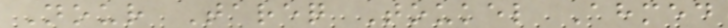Nour Tareq Toukel Ahmed
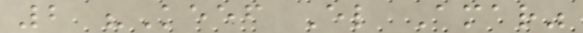2 "Keef El Amar"
